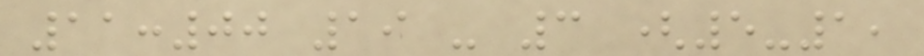11:00 19 - 3 (5-1,
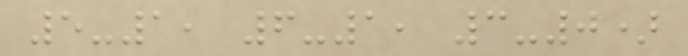5-1, 6-1, 3-0)
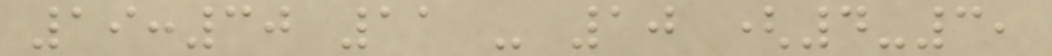19:30 11 - 10 (4-3,
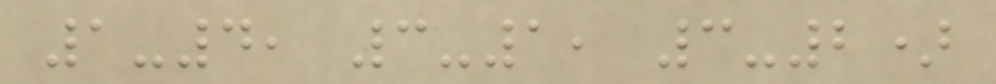1-4, 3-1, 3-2)
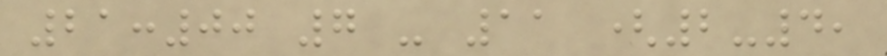21:00 7 - 11 (2-4,
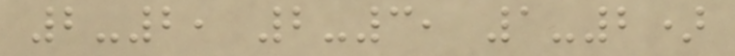2-2, 2-3, 1-2)
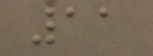11
